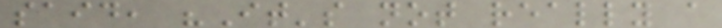said, "It's not really a
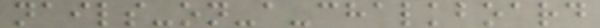nails-on-a-chalkboard
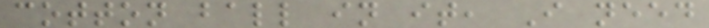cotton ball in it, I need
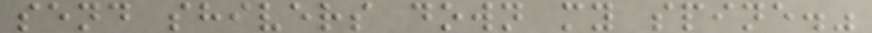send shivers down my spine."
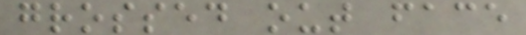grossed out face
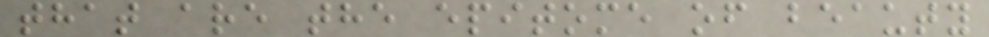that are the epitome of beauty
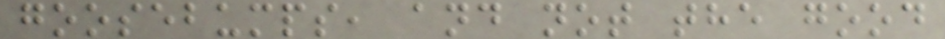goosebumps, and not the good
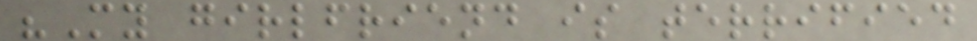"My girlfriend is terrified
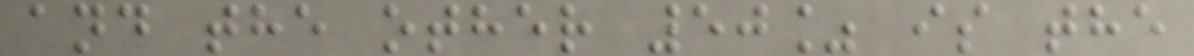and the other 50% is the
